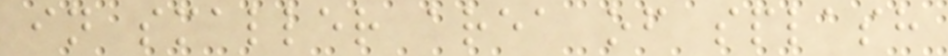in smaller area of splash
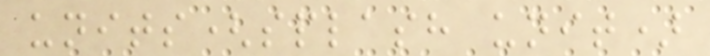units(splash unit)
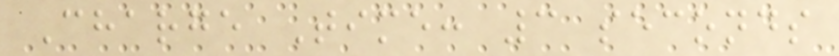Charge Time: 3 seconds
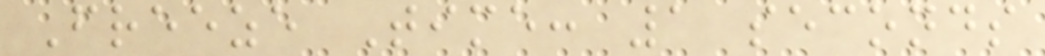Freeze Time: 1 seconds
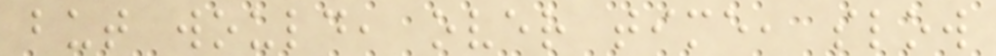but would, over time, slow
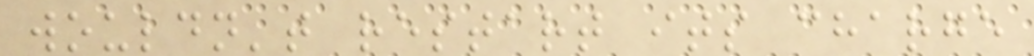wouldn't restart its charge
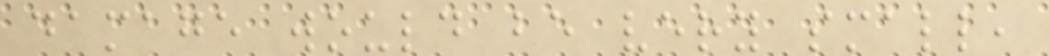damage would be very small,
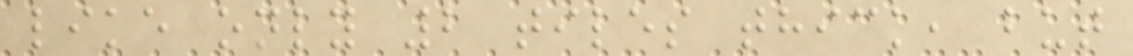like only 2 tiles thick, but
